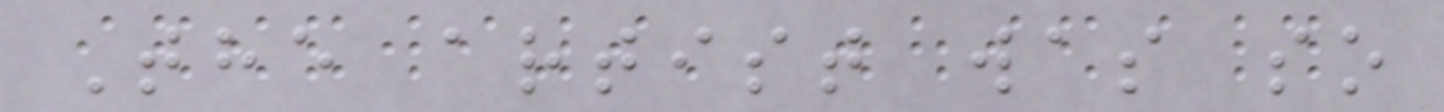The artist was so
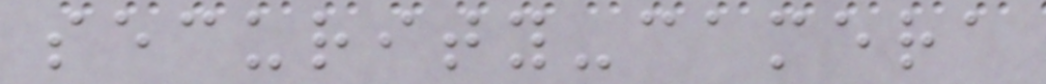security-camera
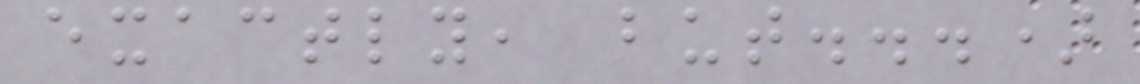exactly, but...)
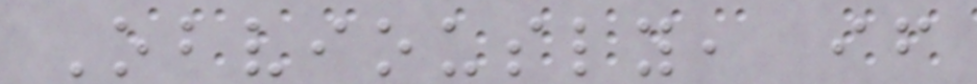Obviously, if
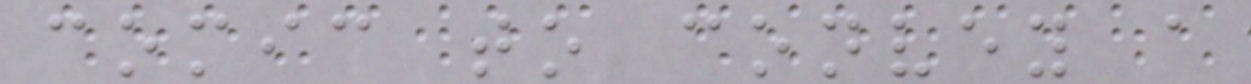comic to convey a
